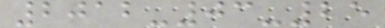2012-03-25
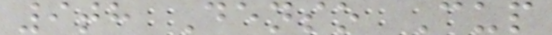9th Denso Cup
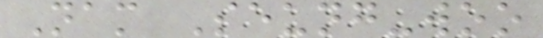Nam Seung-woo
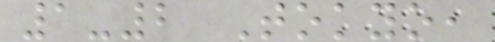1-2 Tokyo,
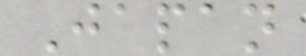Japan
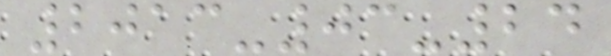2013-03-24
